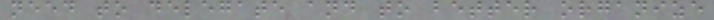need to delegate and to better organize
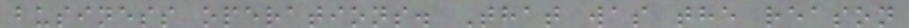business operations. That was the reason
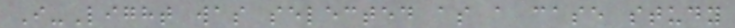I-Light was selected as a case study
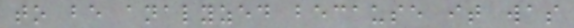to be analyzed because it was
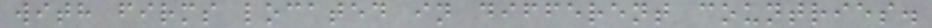with firms located in different countries.
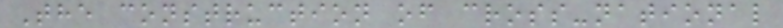The construction of cross-national
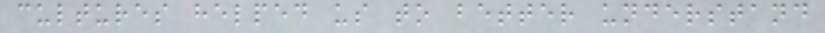cultures helped us to better understand
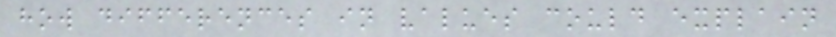how differences in values could explain
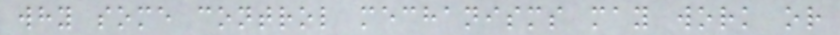why some control mechanisms may work or
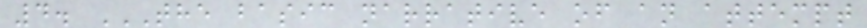4. THE BASIC NARRATIVE OF AN ATTEMPT
